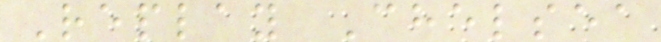Replay Chelsea
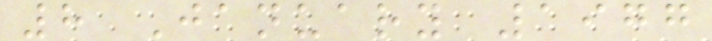8 January 1977
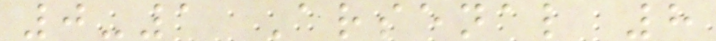0-1 Arsenal 8
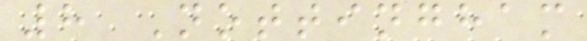8 Nottingham
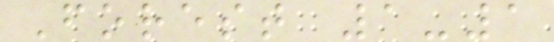Forest 1-1
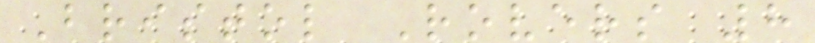Bristol Rovers 8
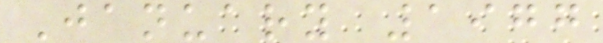January 1977
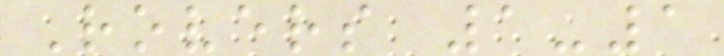Rovers 1-1
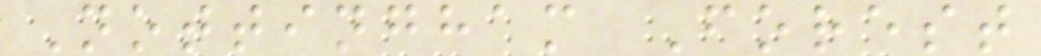Nottingham Forest
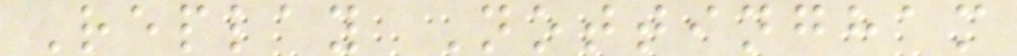Replay Nottingham
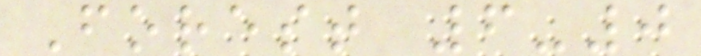Forest 6-0
